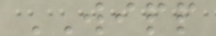WIPP
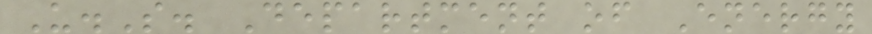U.S. Department of Energy
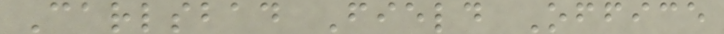Carlsbad Field Office
